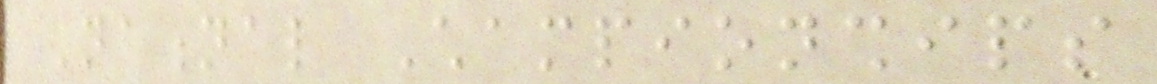National Championships
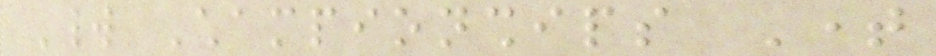World Championships Time
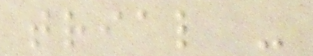trial -
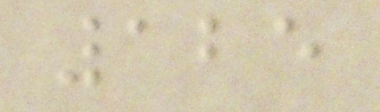125
